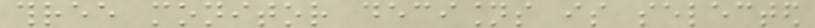three monitor decisions is selected
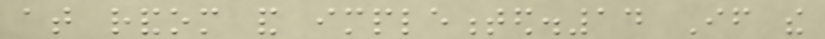at random and implemented.14 If the
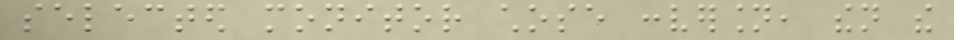selected monitor chose conversion, then the
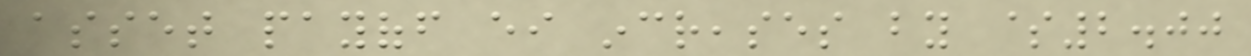asset payoff either increases by $2.00
